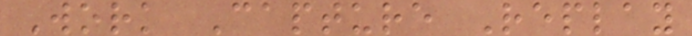Work Capture Replay
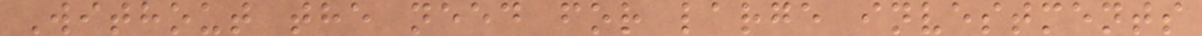Without the need for large investments
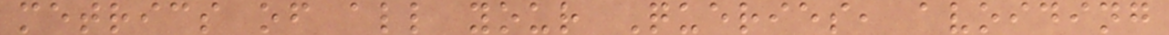metrics of all your Queries, avoiding
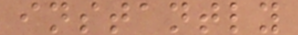instantly
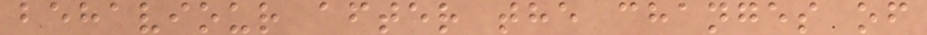behaviour after the changes of
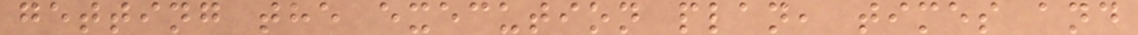getting the execution plan, times and
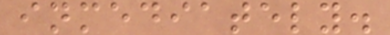inmediately.
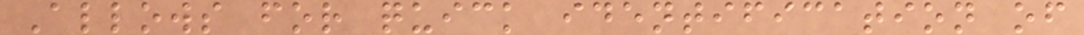Allows for quick identification of
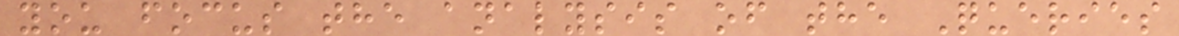you focus the analysis of the Queries
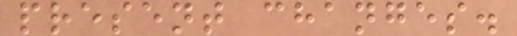present changes.
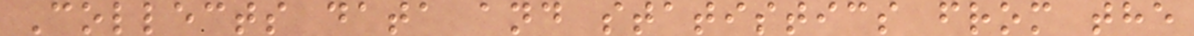Collects data and statistics from the
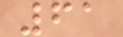61
